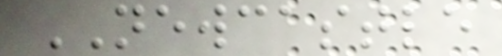NEWCASTLE
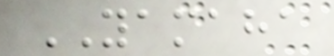YAMAHA
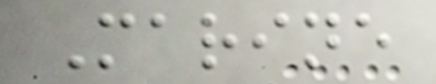Marine
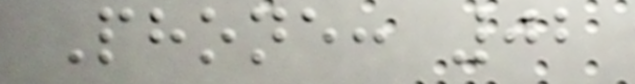Phone: 02
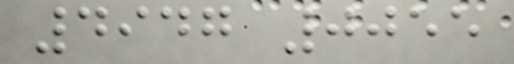4947 0055
